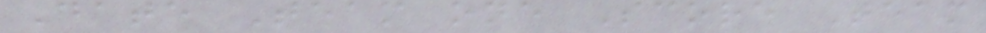Date Team one Score Team
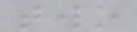two
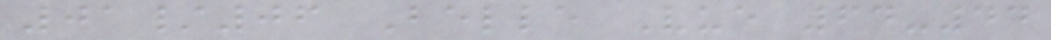01/06 Belle Vue 64-44
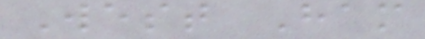West Ham
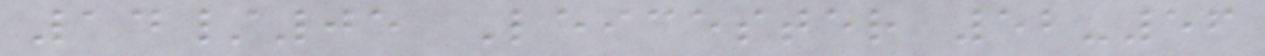14/05 Leicester 52-56
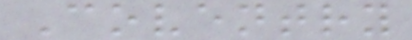Coventry
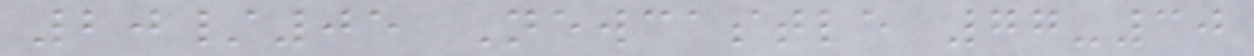20/05 Newcastle 77-30
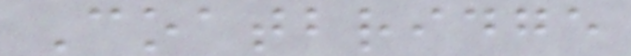Coatbridge
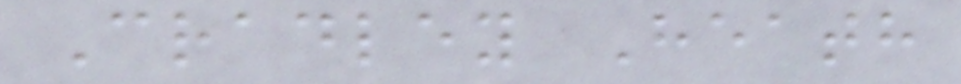Cradley Heath
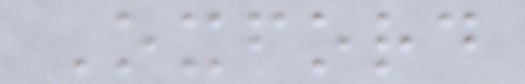Oxford
